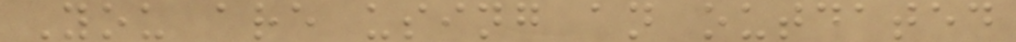You are using an outdated
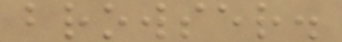browser.
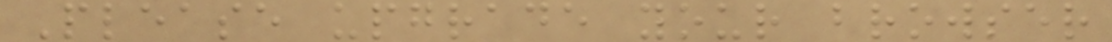Please upgrade your browser
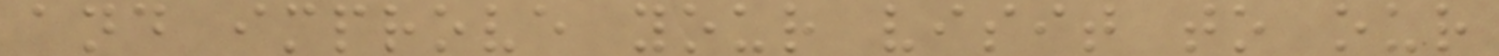and improve your visit to our
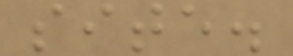site.
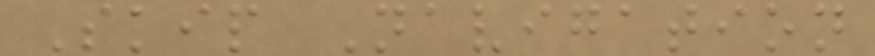Skip Navigation
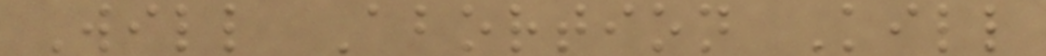Will Abortion Kill
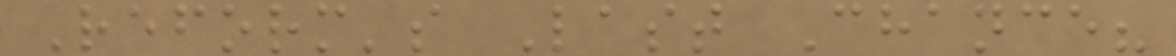Reform's Last Chance?
